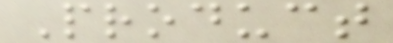Product
